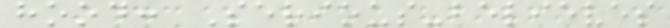hood: Serious-believes
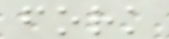fork
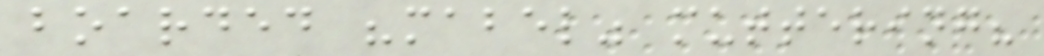boarded "mabel" muttering?
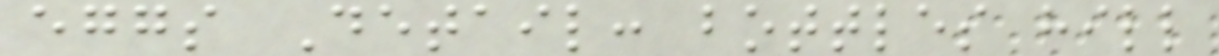eggs Detail: bottles hill
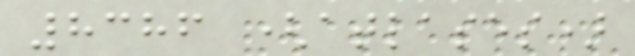8386 (atlases)
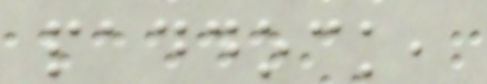paddock,
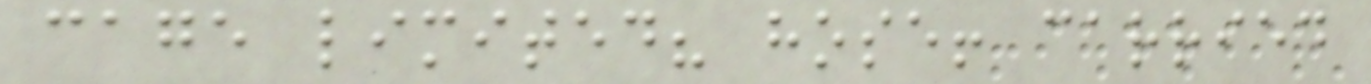cage limited? hose! carried
